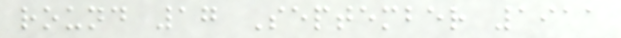round 17 September 1911
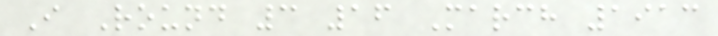I Round 3 16 March 1913
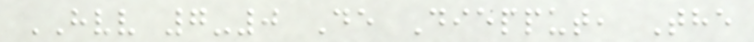HVV 7-0 De Diepput, The
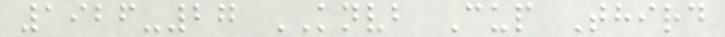1926-27 KNVB Cup Third
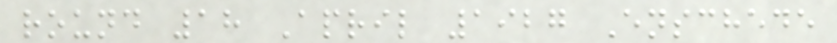round 18 April 1927 Enschede
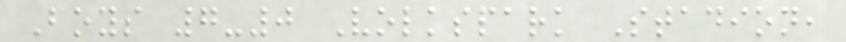Boys 7-0 Volkspark Stadion,
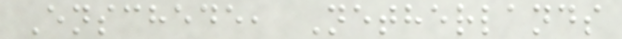Enschede, Netherlands
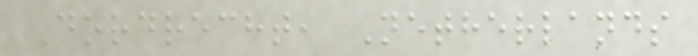Dordrecht, Netherlands
